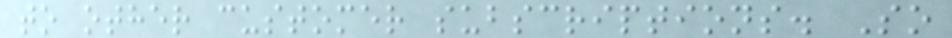to other customer subscriptions. So
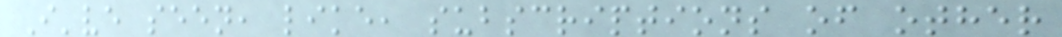I've seen, like, subscriptions of other
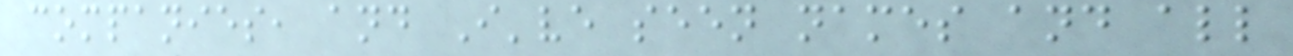companies, and I've seen names and all
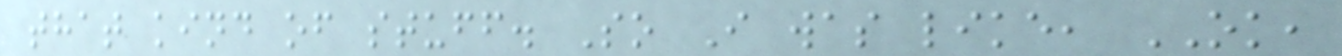that kind of stuff. So I was like, OK,
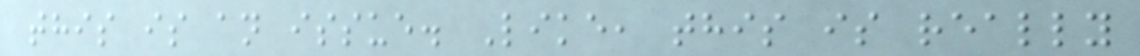this is an issue. Like, this is really
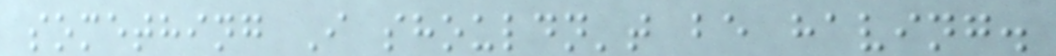something I shouldn't be having.
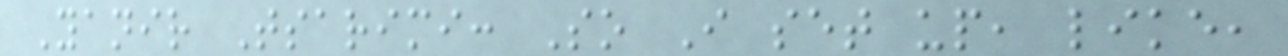Yanir Tsarimi: So I set up, like,
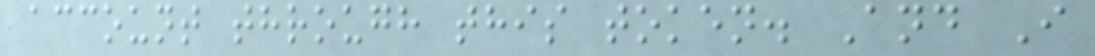account through this token. And I
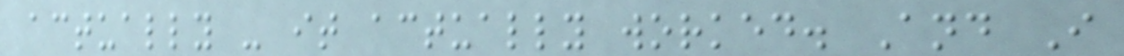actually - it actually worked. And I
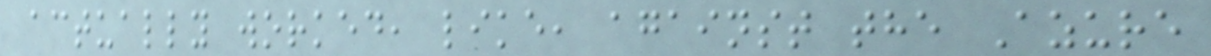actually worked, like, against the Azure
